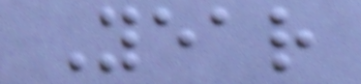Year
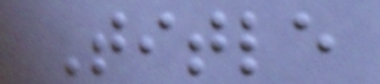Title
